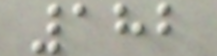182
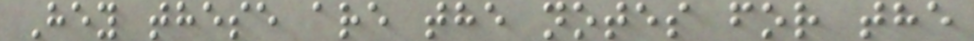Hey these are the notes for the
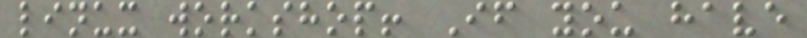linux workshop! If you have
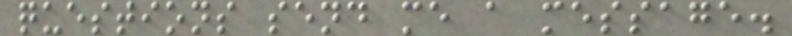questions send me a message.
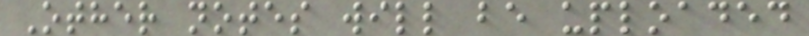Other notes will be uploaded
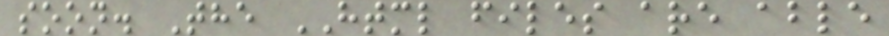soon. The HTML files are able
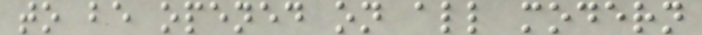to be opened on all modern
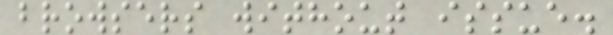browsers without issue.
